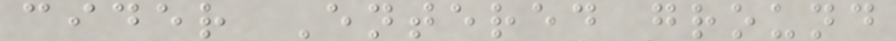cider Entered ground
